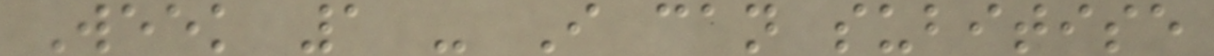Week 1 - I can subitise
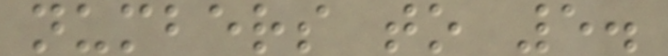numbers to 5.
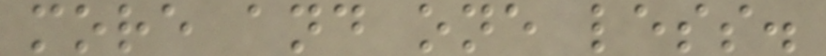more and one less.
